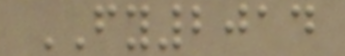FY2014
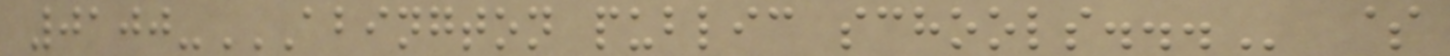0100-ABINGTON PUBLIC SCHOOLS... $
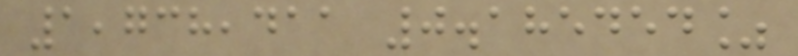1,738,411 0.185454%
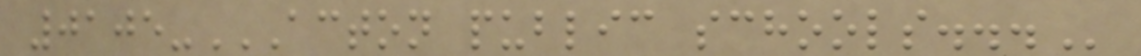0105-ACTON PUBLIC SCHOOLS...
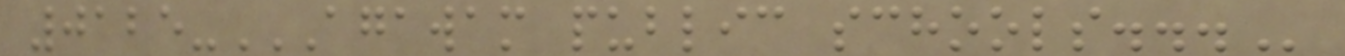0125-AGAWAM PUBLIC SCHOOLS...
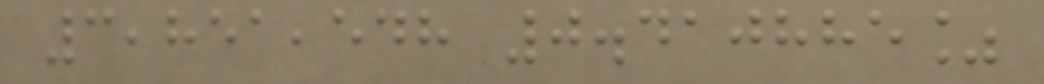3,851,548 0.410885%
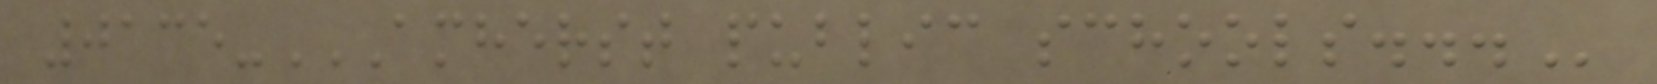0135-AMHERST PUBLIC SCHOOLS...
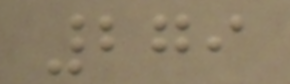279
